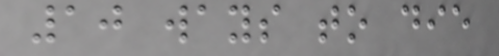10 ways to die
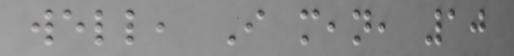well, I mean, 10
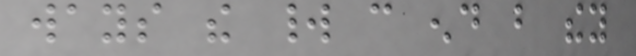ways the world can end but they
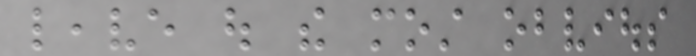leave out the most obvious
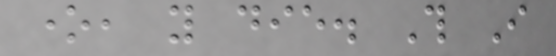one, you die. This I
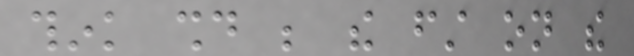think should be the first on the
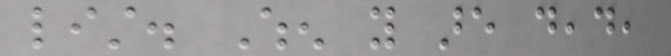list. When you are dead,
